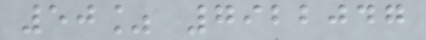50% 7922047
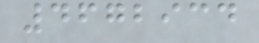4672934
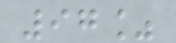97%
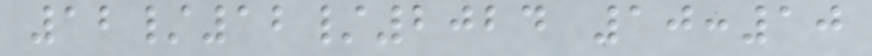12/12/2024 10:10
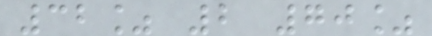32% 2 70%
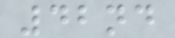42nd
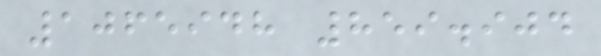1065948 859.904
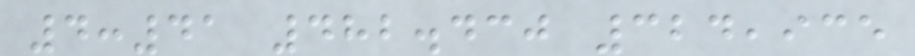4:41 482.430 324,935
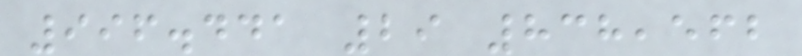996.441 29 838,562
